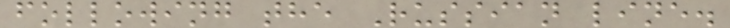following the Russian line.
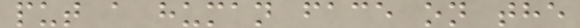put a human face on the
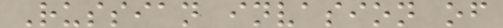Russian invasion of
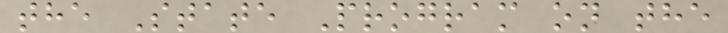the State Program on the
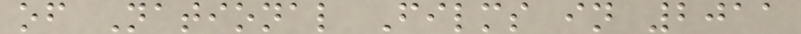of National Films in 2011
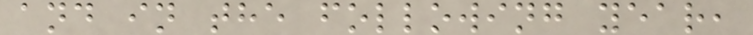and in the following year,
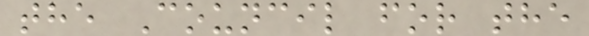the Council for the
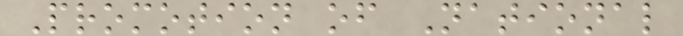Promotion of National
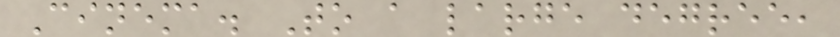Cinema. To a large degree,
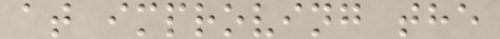at improving the
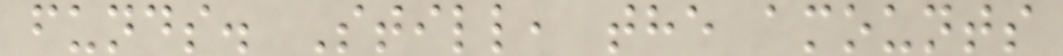funds. Still, the amounts
